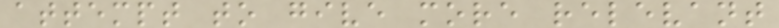attempt to give more relevant
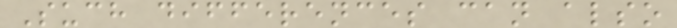Such differences can also
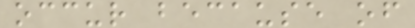occur because of
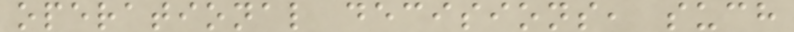operational decisions, such
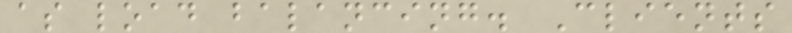as load balancing. Clients
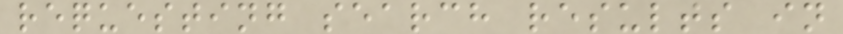requesting search results in
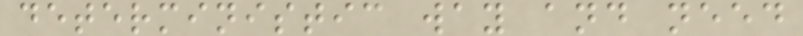deterministic way and need
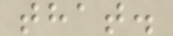that.
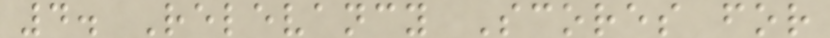4. Relevancy Scores for
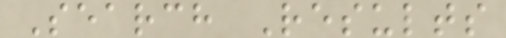Search Results
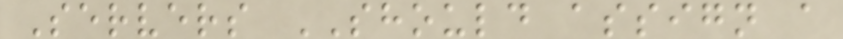Servers SHOULD assign a
